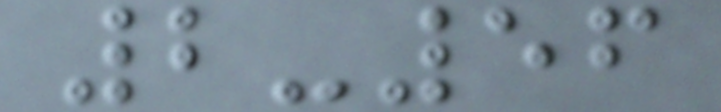2-56
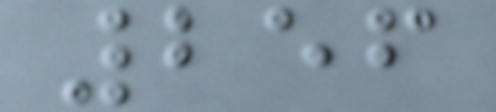256
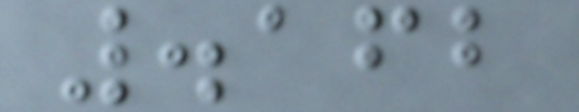.162
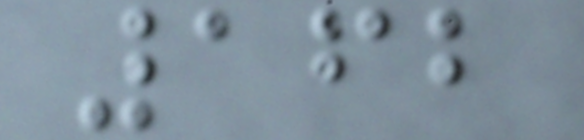162
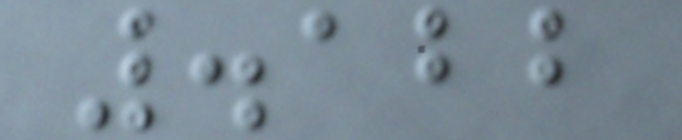.122
